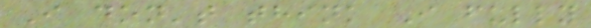I don't think I fully
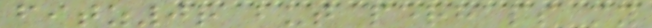fitz0r but perhaps my
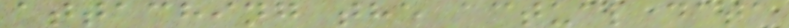attaching the actual data
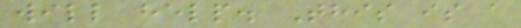will help. This is a
